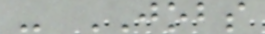- JOBS
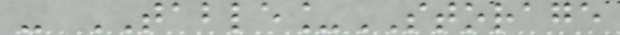- TABLE_STORAGE
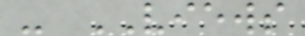- VIEWS
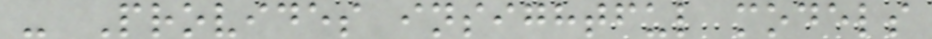- Provides insightful models
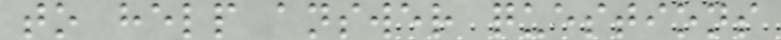to help answer questions
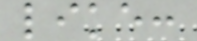like:
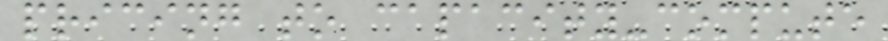pricing to capacity-compute
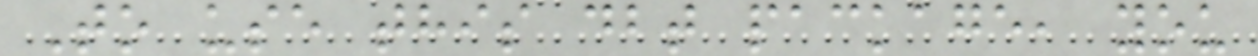To use this dbt package, you
